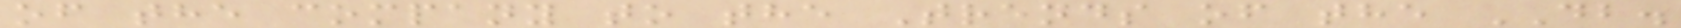of the company to the Trends of the DB.
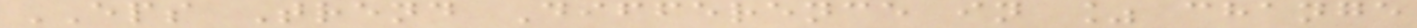EPS Trend Difference in % change
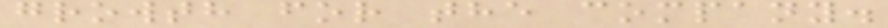growth for the company.
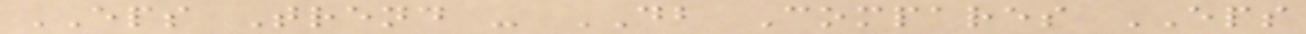EPS Trend - DB Compares EPS
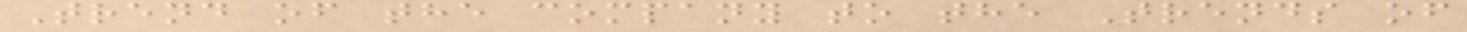Trend of the company to the Trends of
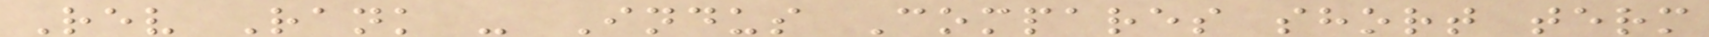Rev Rank - Indus Compares short term
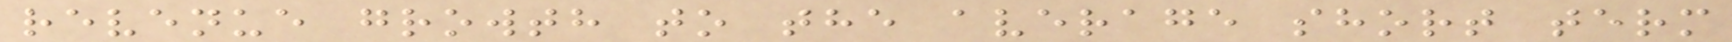revenue growth to the average short term
